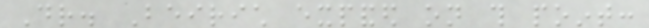Dr. Beirich expanded on this point:
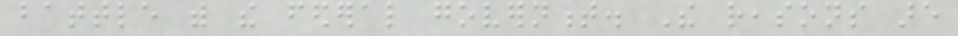battle with the federal government. The reasons are
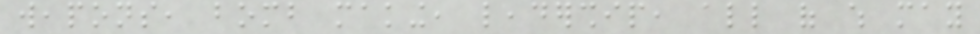weapons, bomb making, leadership, all of which may
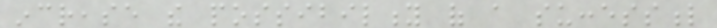increase the possibility of a successful
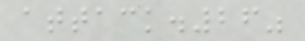attack.26"
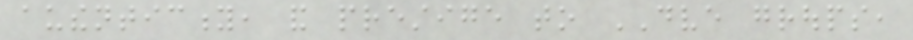authenticity, and prestige to DVE groups,
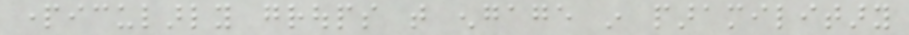particularly groups that engage in paramilitary
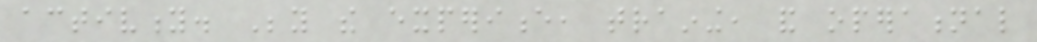activity. Beyond the experience, training, and operational
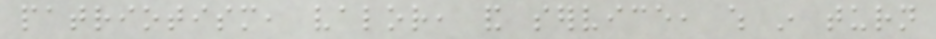patriotism, valor, and service, which in turn
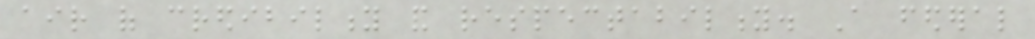air of credibility and respectability. A federal
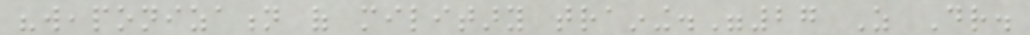"weaponization of military training."27 As Dr.
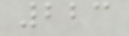223
